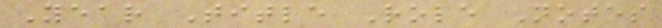Year Title Role Notes
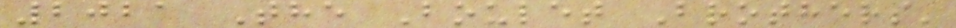2021 The Boulet Brothers'
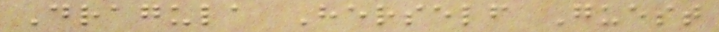Dragula Herself Guest
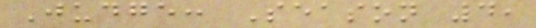Judge: Season 4,
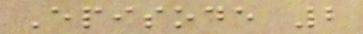Episode 2
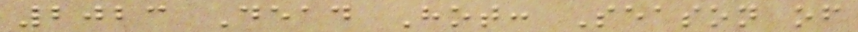2023 Dead Hot: Season of
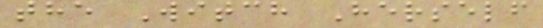the Witch Herself
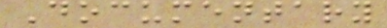Documentary
